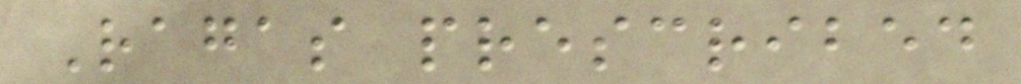Ragas prescribed
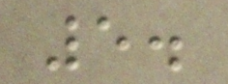5.
